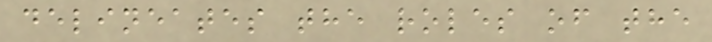delineates the roles of the
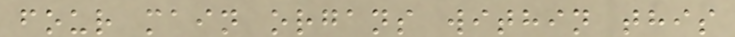four main organs within this
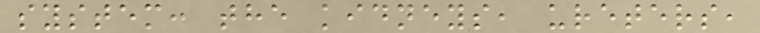system: the kidneys, ureters,
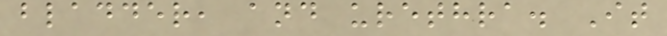bladder, and urethra. It
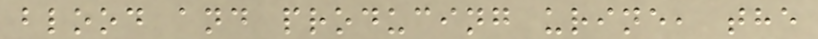blood and producing urine, the
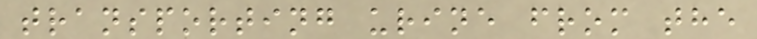transporting urine from the
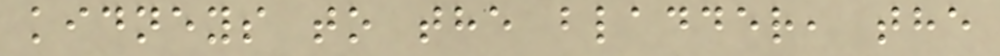kidneys to the bladder, the
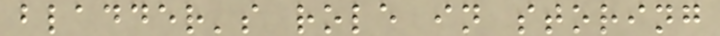bladder's role in storing
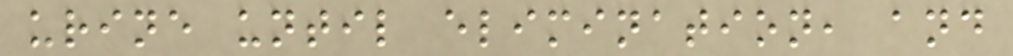urine until elimination, and
